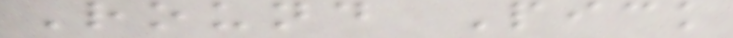Round Pick
